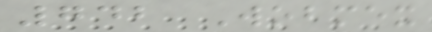742 Wobmex
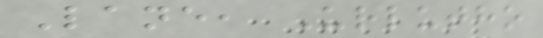Lane, Urlutho
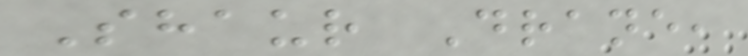Shaur Drane,
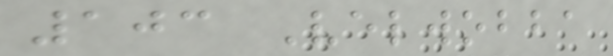103 Velwobba
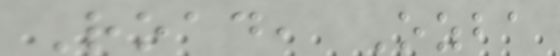Road, Ozba
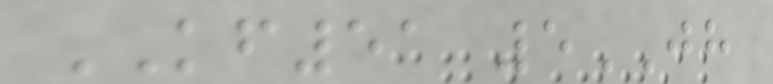KF51 5JH
